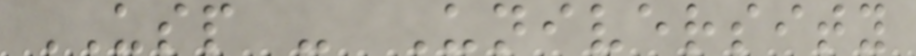USP - University
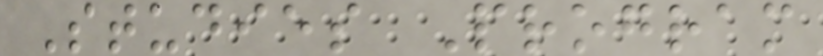Studies Program
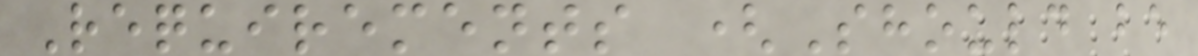Requirements (Should be
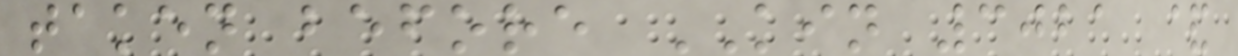taken before KIN 3021 &
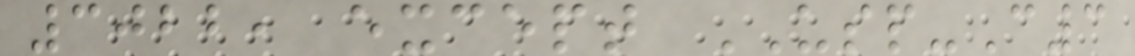3022, except USP-C3
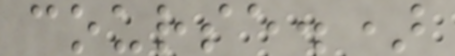course.)
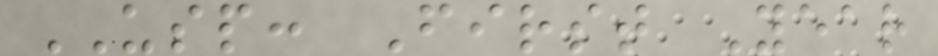USP: First Year
